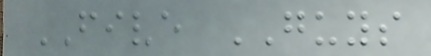FIVE GUYS
